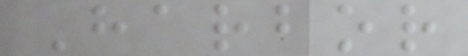Harbor
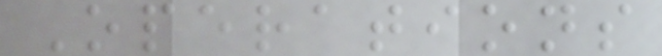Operations
